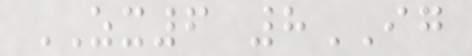ZX6 8IG
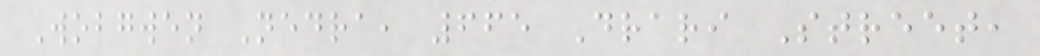Wobgwen Nedra, 665 Drari Street,
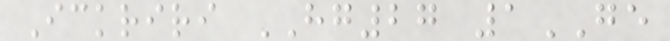Ickriri HG27 1GE
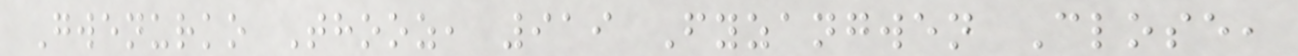Gwenurko Thooz, 919 Fyzangwen Close,
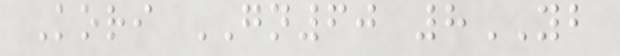Kori GN60 8YB
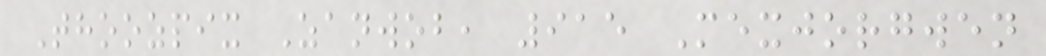Thoozpix Zanwob, 915 Mexjorgwen
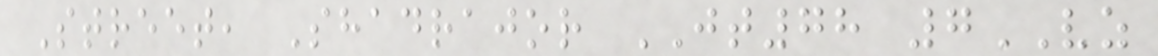Street, Shadrajor JT78 7VZ
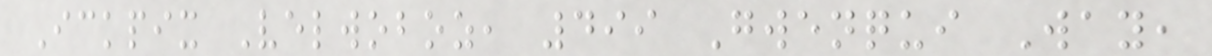Ickpix Velwoboz, 499 Gwenqui Way,
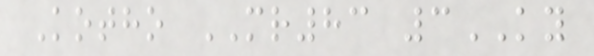Kotho MR83 3KY
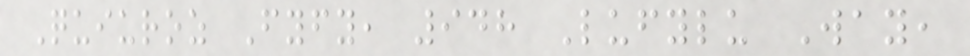Quiuroz Fyfy, 948 Lufylu Way,
